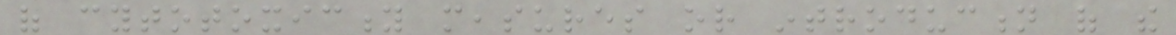of cytotoxicity measures or introduction of the
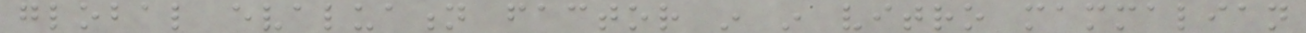global evaluation factor in in vitro mammalian
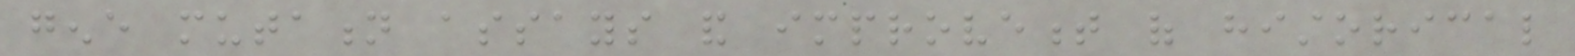gene mutation assays and improvement of historical
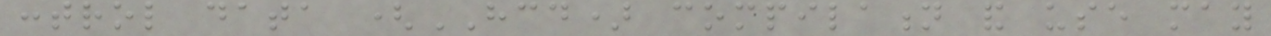control data (HCD) compilation and use may
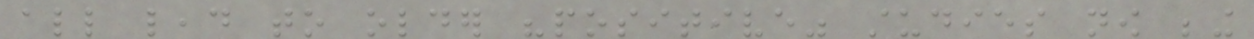all lead to older "positive" studies now being
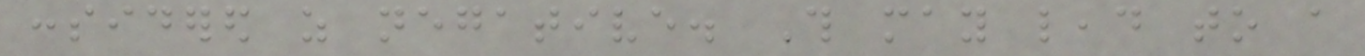considered as negative. This may lead to a
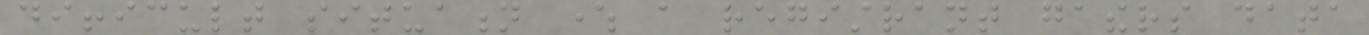difficult situation where a registrant gathers data
